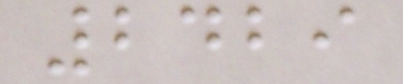2429
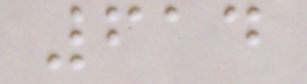614
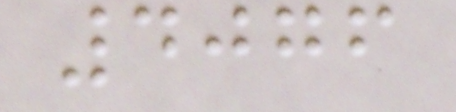4076
